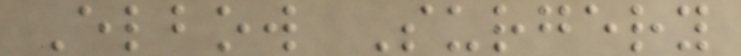Elbow Surgery
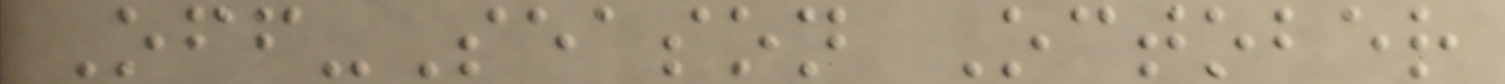Off-Season October
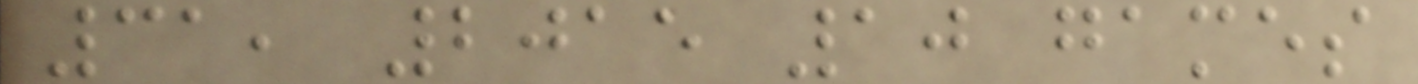31, 2015 10 games
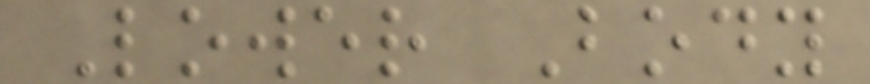Lower Body
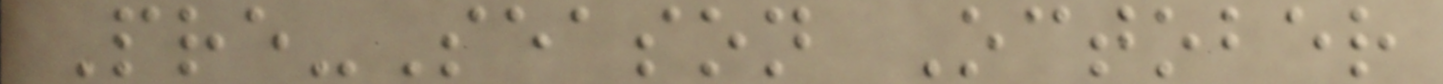Pre-Season October
